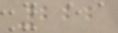222
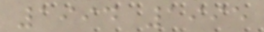1994 1995
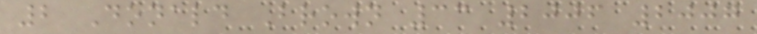2 Donald Brown 33 2006 2007
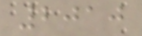2010
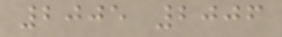2005 2006
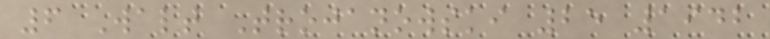6 Walt Trojanowski 25 1942
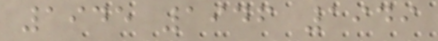1945 1946 1949
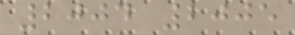2004 2005
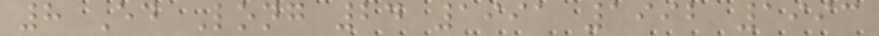8 Ed Long 24 1991 1992 1993
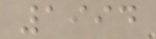1994
